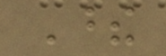These
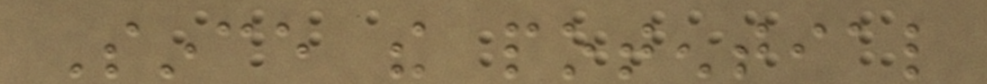Since the potential
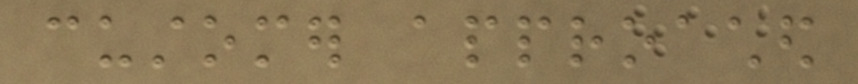customer approached
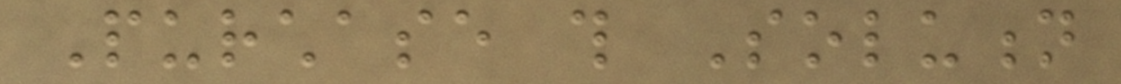Purchase this Solution
